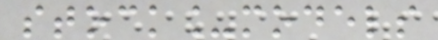stock_models
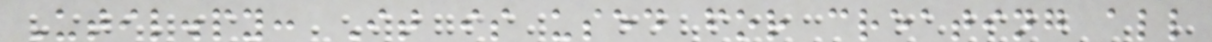Util.py: It is used for creating all
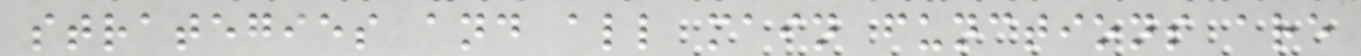strategies and all main functions are
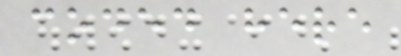coded here
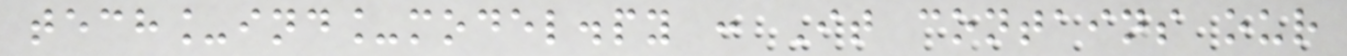tech_ind_model.py : It contains our
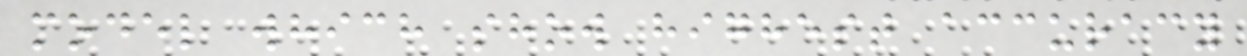model which show highest accuracy
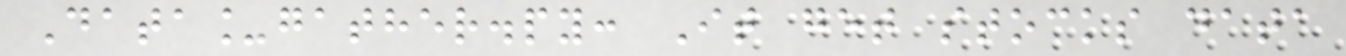Data_gather.py: It get stocks data
